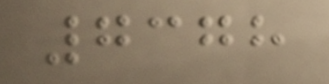7378
